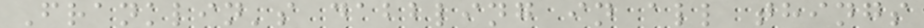Franklin's dabbling in all things
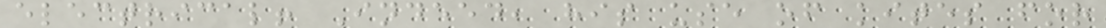electrical! Indeed, his use of kites for
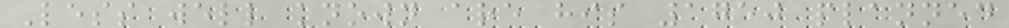Less well known are his 1750 planned
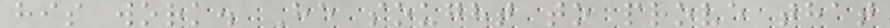his work. He sought to prove that
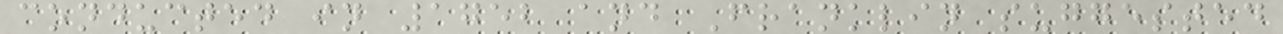conducted in 1752 and Franklin suggested
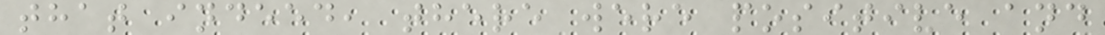that indeed, there were positive and
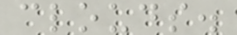clouds.
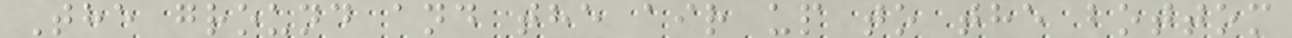The ground and the air up to the bottom
